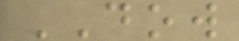DOW
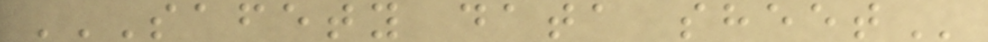SAFETY DATA SHEET
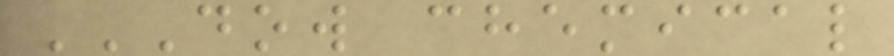DOW CHEMICAL
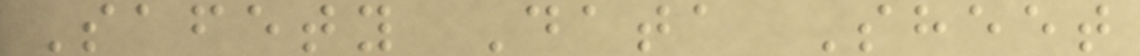Safety Data Sheet
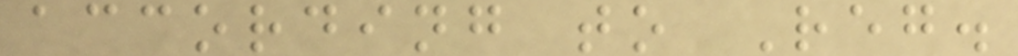according to Reg.
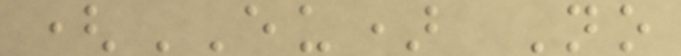(EU) No
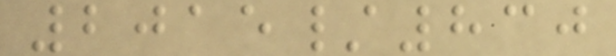2015/830
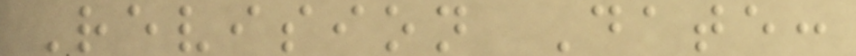Revision Date:
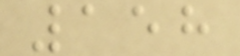158
